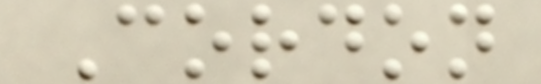Cordon
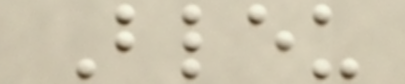Bleu
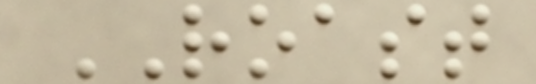ROAST
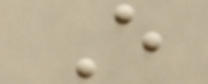E
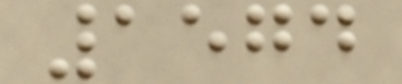1574
